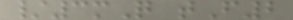/3mQ tF2
